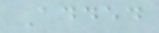Added
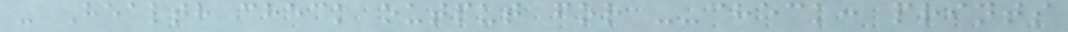- Health check output for --check: prints
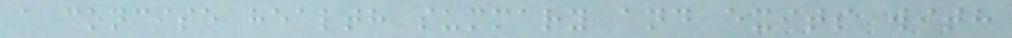a concise health summary and exits with
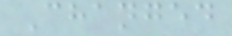Changed
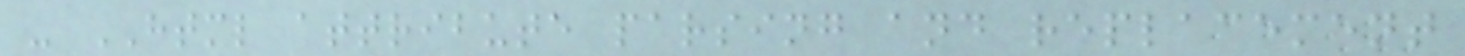- HTML attribute parsing and replacement
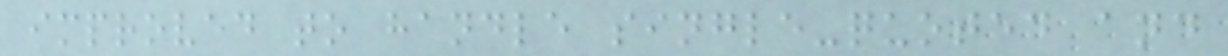improved to handle single-quoted and
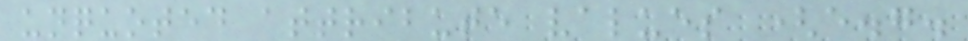unquoted attribute values (e.g.
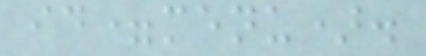id=menu).
